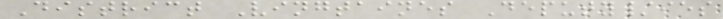District Vingtaines Deputy/ies
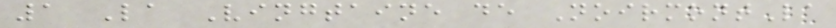1 La Vingtaine de NoirmontLa
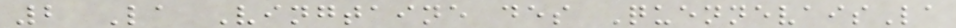2 La Vingtaine des QuennevaisLa
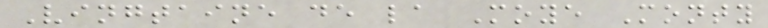Vingtaine de la Moye Monty
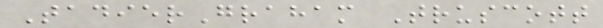TadierGraham Truscott
